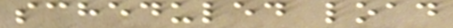scheduled load
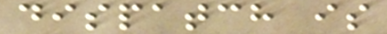dispatch is
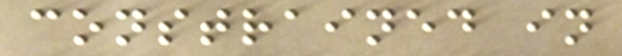constrained in
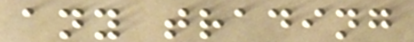any trading
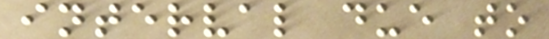interval due to
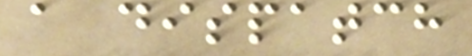a dispatch
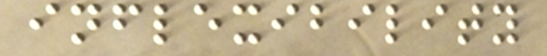inflexibility
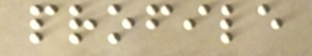profile
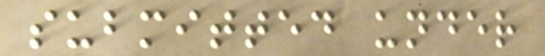submitted under
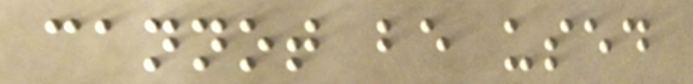cannot be used
